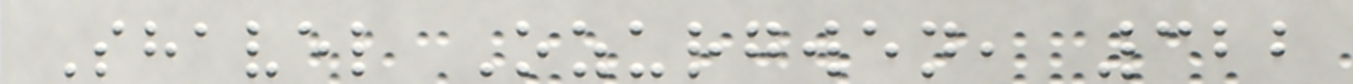Shavel Ozurgwen, 322
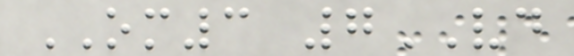OM3 7VD
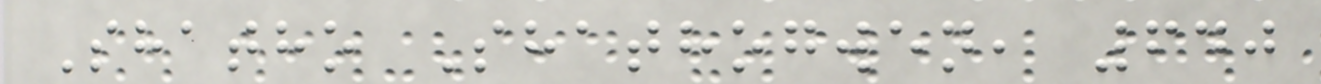Shatho Shathogwen, 640
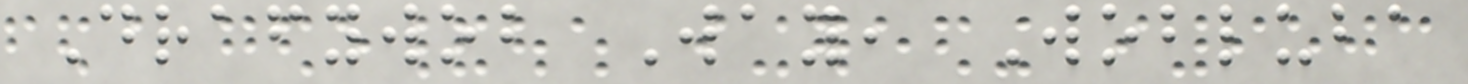Drafywob Way, Wobluba
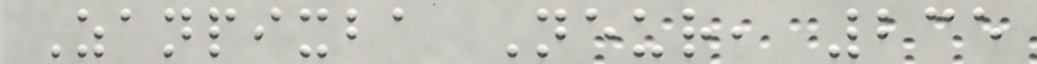Zanpixba Neur, 235
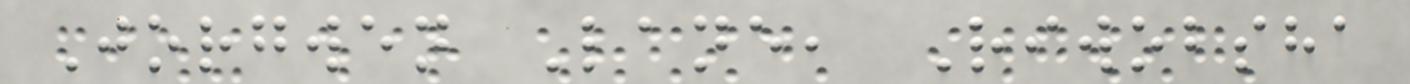Jorgwen Lane, Riwobsha
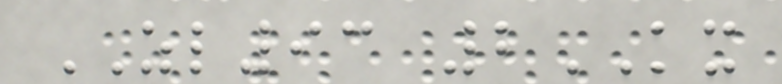ZL93 2KX
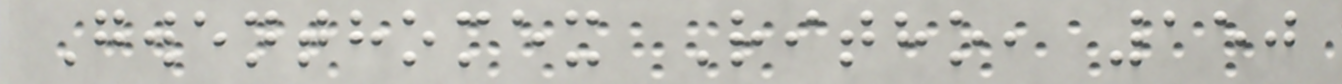Gwenthomex Ritho, 150
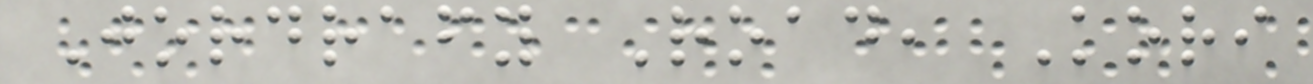Jordrafy Road, Kori
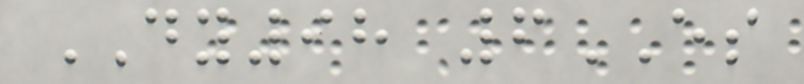DY98 6ES
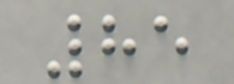85
